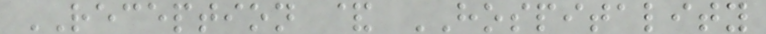RECEPTION & HOSPITALITY
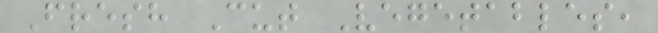Fresh Cut Vegetables,
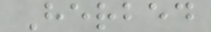Herbed
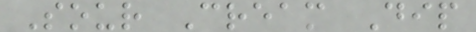Sour Cream Dip
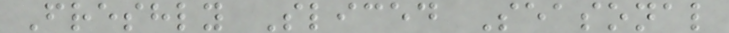Freshly Sliced Seasonal
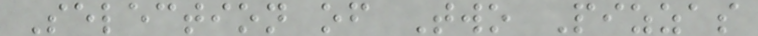Selection of Two Pizzas
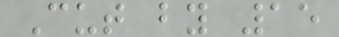Cut by 15
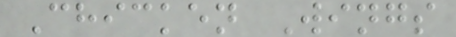Chicken Wings
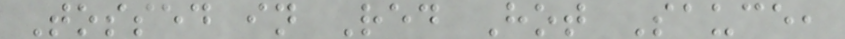Tossed in Red Hot Sauce,
